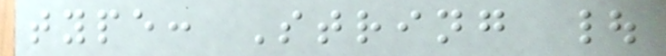type: String |
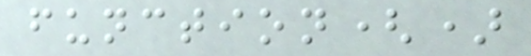function()
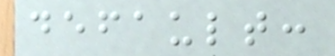default:
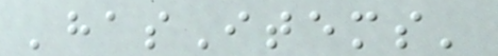'hasItems'
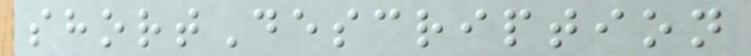shortDescription
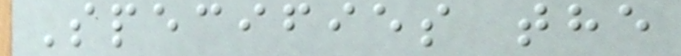Specifies the
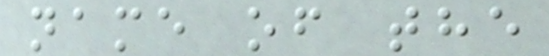name of the
